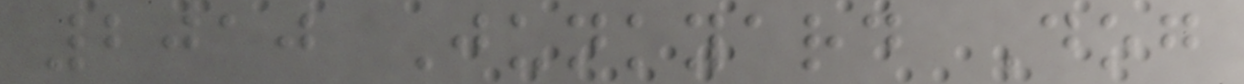2010 Junkyard Dog
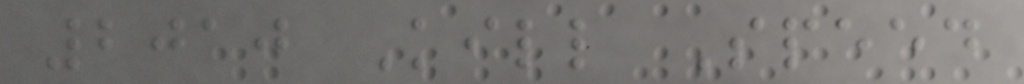2010 Kill Speed
